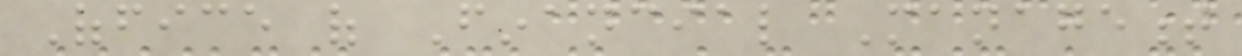Office of Financial Management
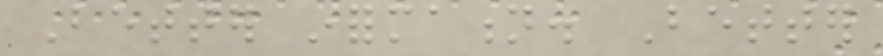Better information. Better
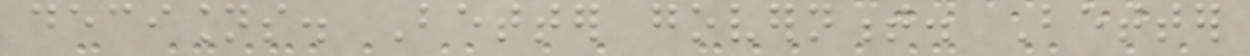decisions. Better government. Better
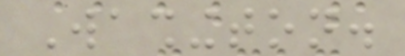Washington.
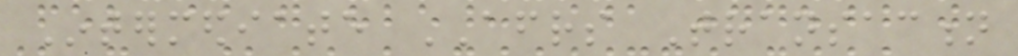Intermediate AFRS Transaction
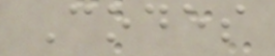Codes
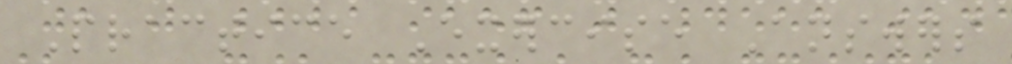Practice Exercise Answers
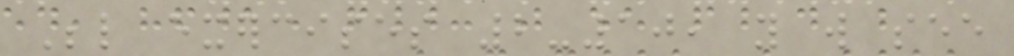Below exercises 2-10, you will see
